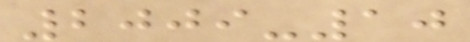2009-10
